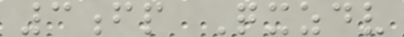3fp Qxzdv
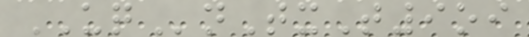UQnTxT9oi
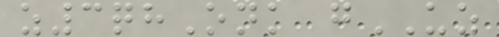z3qhOnk gUZ
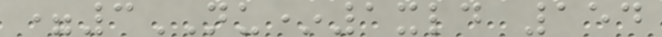=3NU*1xld 154
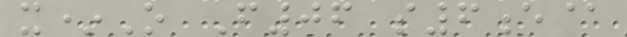x*O F06 s6e@
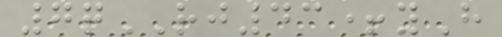7qRJ43+yH
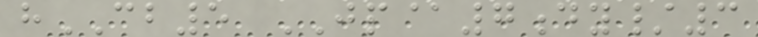hCB5 JP@7dy/3
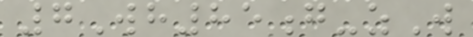7Wh85g-zW
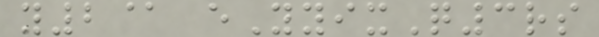y2@ eYyixQ3rs
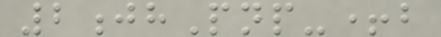2jhPnp-+b
